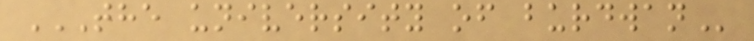THE UNIVERSITY OF BURDWAN
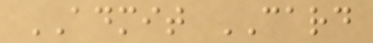ADMIT CARD
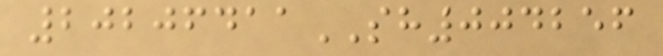20206411SH004256
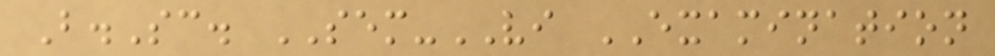B.Sc. SEM-VI EXAMINATION
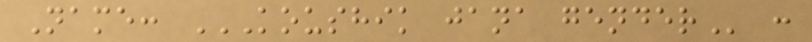Name: KOUSHIK JANA GENDER :
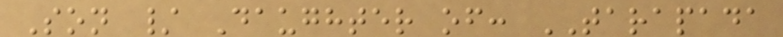Son / Daughter of: TARAPADA
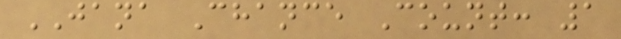JANA Chance Count: 1
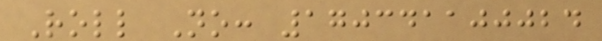Roll No: 170341100024
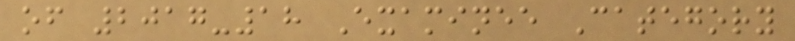of 2017-18 Examinee Category
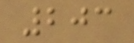203
